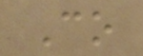Co
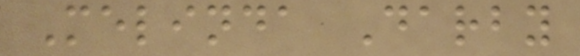Melinda Darby
